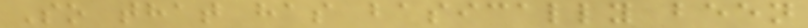So that has basically been
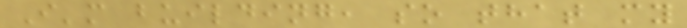I'm building, so that my
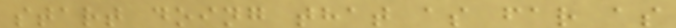start doing that as far as
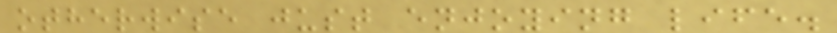otherwise just enjoying life.
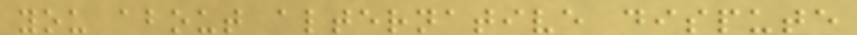you about alternative dispute
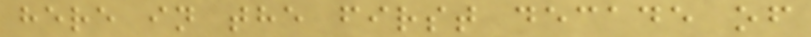here in the first decade of
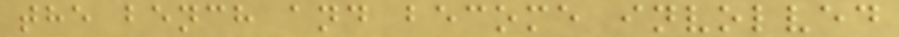the bench and become involved
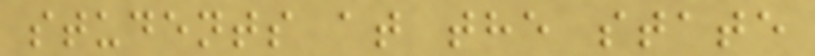students at the state
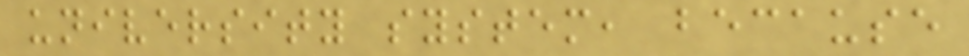university system, because
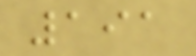191
